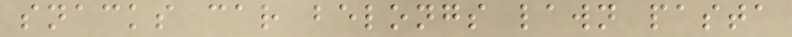snacks car belongs lawn pasta
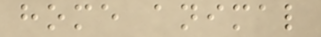home animal
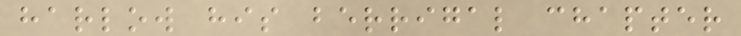harlow his berrigal chapter
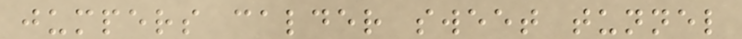jumpers calder sweet tunnel
